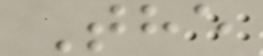The
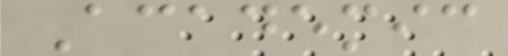Academic
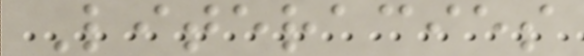Literacies
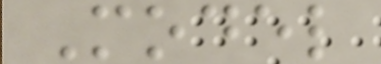Model
